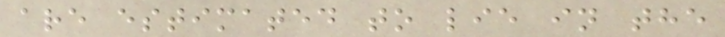are estimated to lie in the
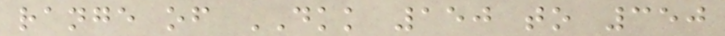range of DKK 150 to 350
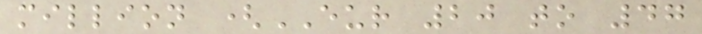million (EUR 20 to 47
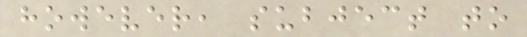however, subject to
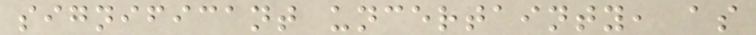significant uncertainty, as
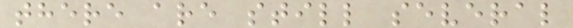there are still several
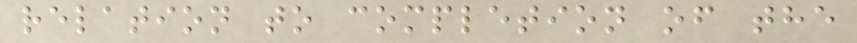relation to completion of the
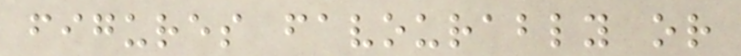figures favourably or
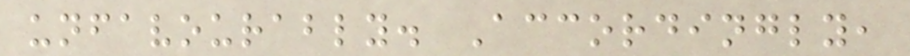unfavourably. Accordingly,
